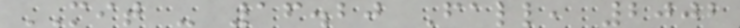MIT - 16.20 Fall, 2002
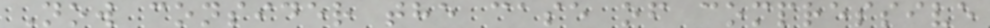Now consider the case of compressive
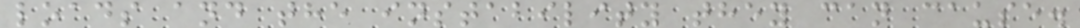loads and the instability they can cause.
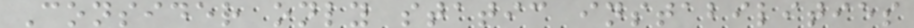Consider only static instabilities
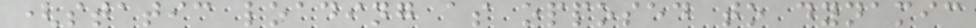(static loading as opposed to dynamic
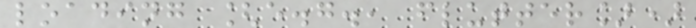loading [e.g., flutter])
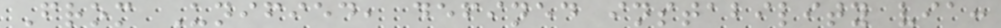From Unified, defined instability via:
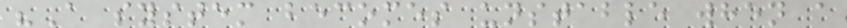"A system becomes unstable when a
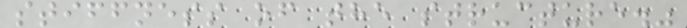stiffness of the structure."
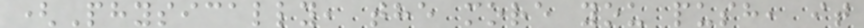(Physically, the more you push, it
